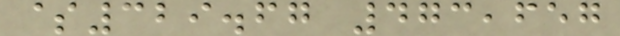$329.67 473,657
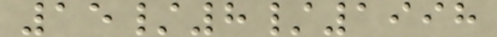15/8/1998
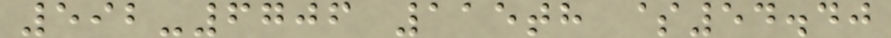592-6706 115th $54.40
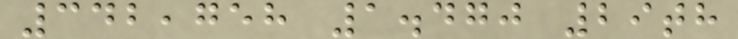342,758 1.470 29th
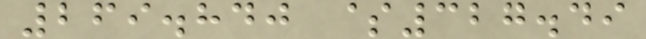269.840 $327.49
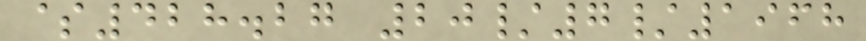$428.27 20/7/1968
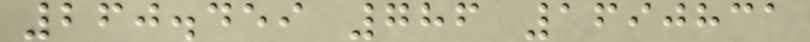260.459 786 1690831
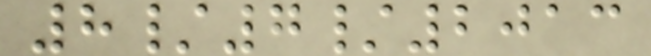8/7/2013
